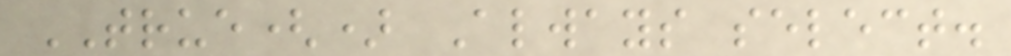TRUE() Always select.
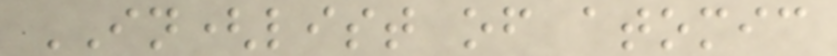IN(list of atomic
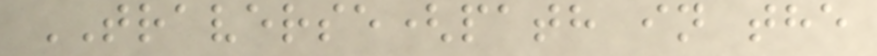TRAVERSE(path in the
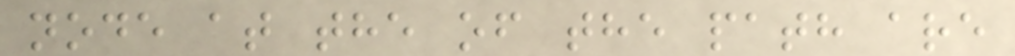node at the of the path are
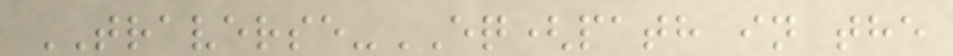TRAVERSE-EQ(path in the
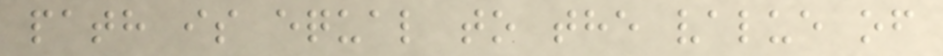path is equal to the value of
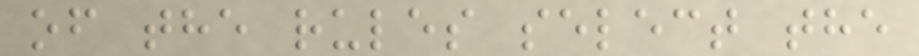of the rules select the
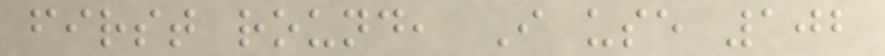first round, I use 102
